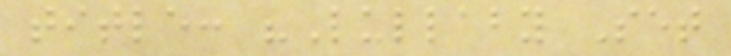title: "Lullaby Set
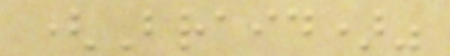(Braid)"
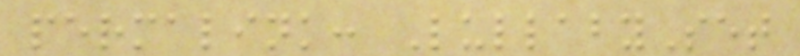permalink: LullabySet
